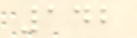142
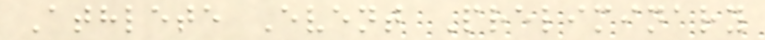Athlete Event Preliminary
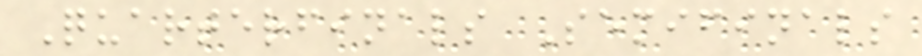Quarterfinals Semifinals
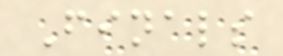Finals
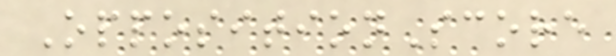OppositionScore
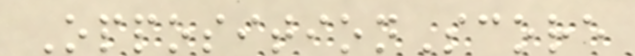OppositionScore
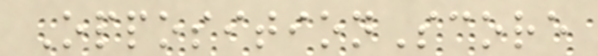OppositionScore
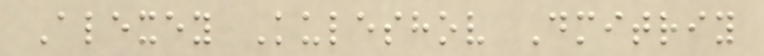Alexey Kuleshov Dmitriy
